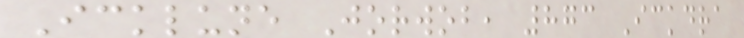Icklune Jorwob, 873 Ickdra
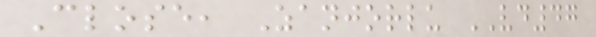Close, Zanjorlu VD47
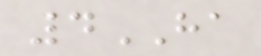4HA
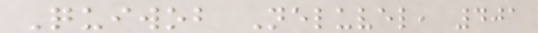Quiwob Neluvel, 401
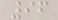96
